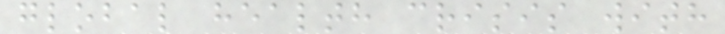global health crisis with
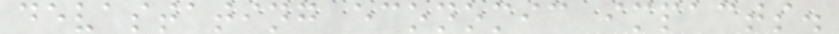devastating economic impacts.
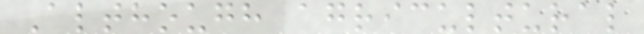Although agricultural
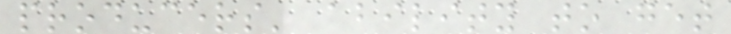producers' ability to get
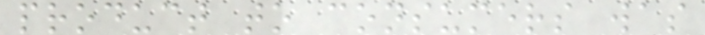product to consumers was
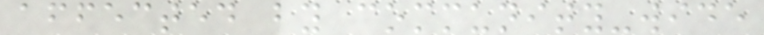affected by community-wide
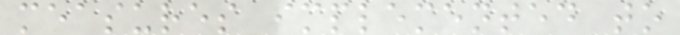measures implemented to
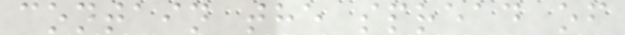contain the spread of
